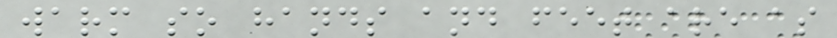warm so hands and feet are as
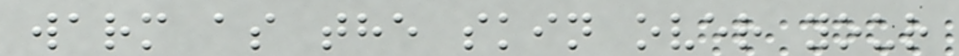warm as the skin over your
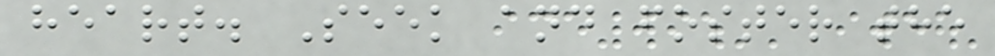heart. Seek and foster the
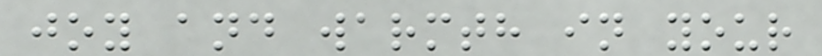joy and warmth in your
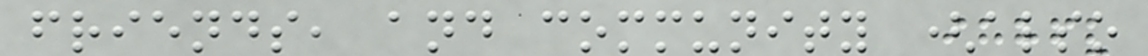friends, and community (also
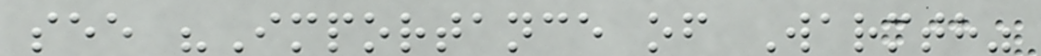see "Importance of Warmth"
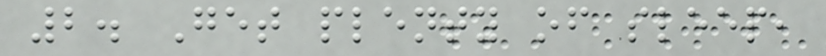2. Get plenty of sleep,
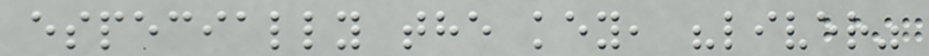especially the key, "liver"
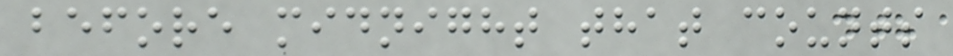before midnight that counts
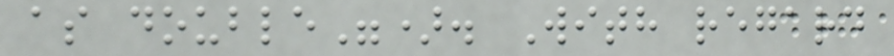as double"). With regard
